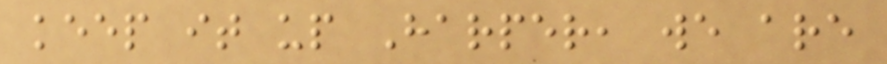keep it up Harper, we are
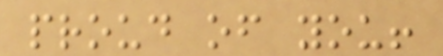proud of you!
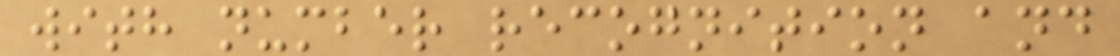with number recognition and
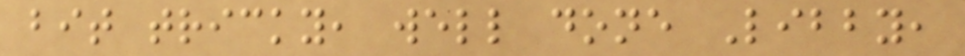bit tricky, well done Libby,
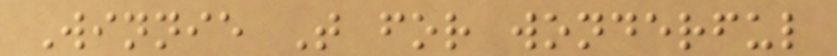Winnie T for wonderful
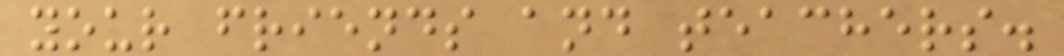your friends and teachers.
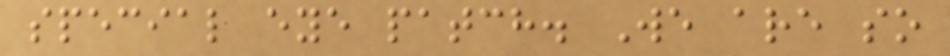special eye patch. We are so
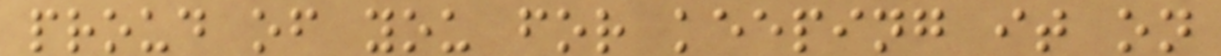proud of you for keeping it on
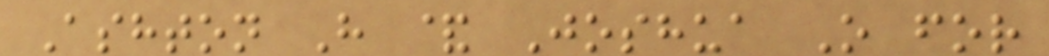Ashton H & Joshua O for
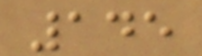145
